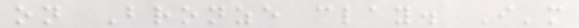on Bronze clay. I'm
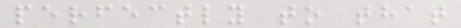perfectly to that
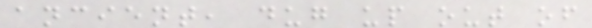ancient, dug up out of
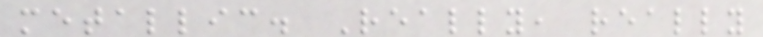metallic. Really, really
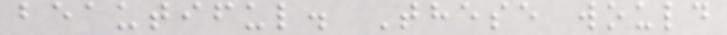beautiful. These would
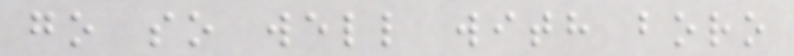go so well with boro
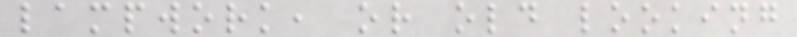lampwork, or old looking
